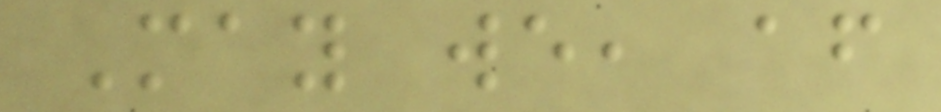May we, after
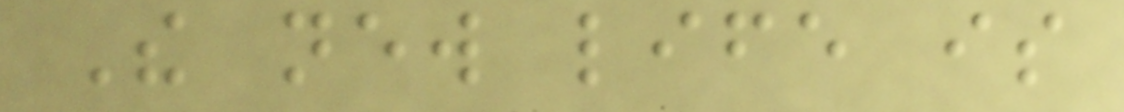The new life is
